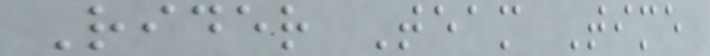Rider Team Time
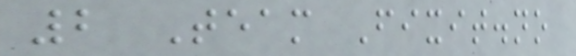2 Team Fixit.no
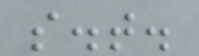s.t.
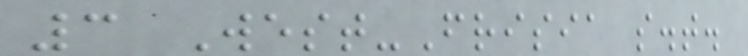3 West-Frisia s.t.
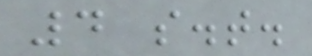4 s.t.
